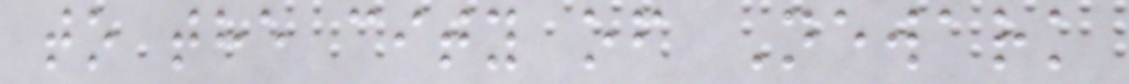to the city of Newark
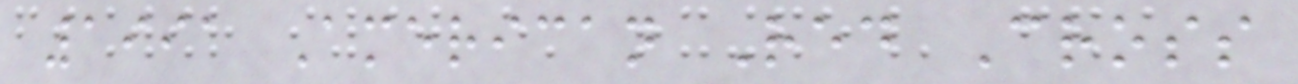1991 American Red Cross
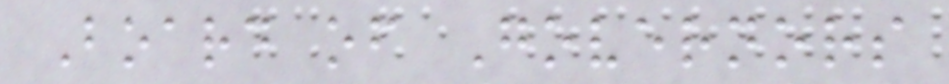Board of Governors
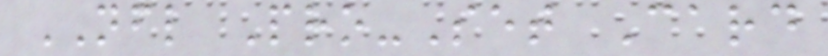NFL Pro-Set Card
